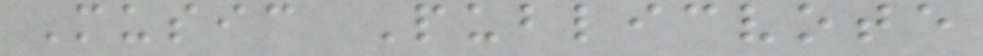Music Publicvote
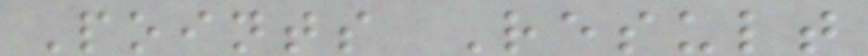Points Result
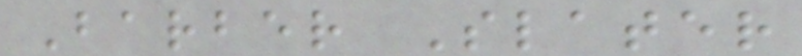Barber Slater
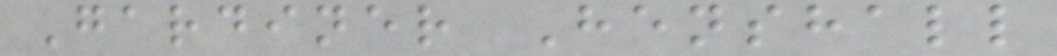Gardiner Henshall
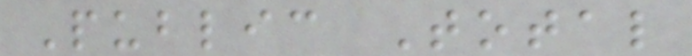Public Total
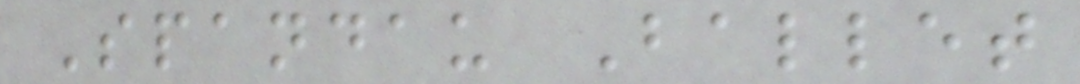Spandau Ballet
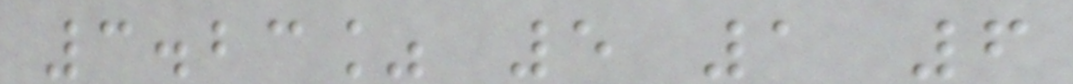3.23% 5 1 6
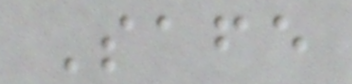Safe
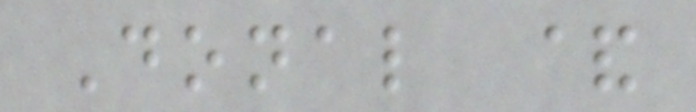Donal &
